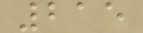215
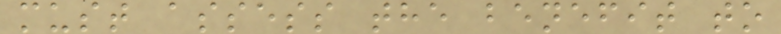must assess the benefit to
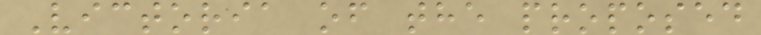Victoria of the proposed
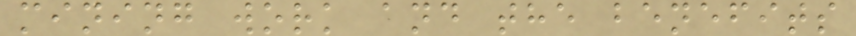mining work and the benefits
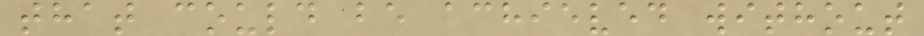that could be achieved without
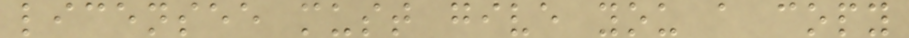licensee must give you a copy
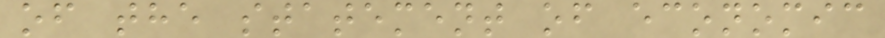of the statement of economic
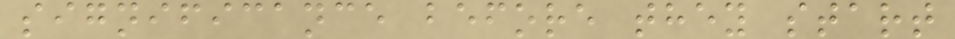significance before they start
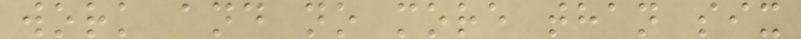work and no more than six
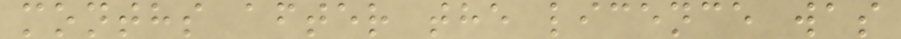months after the licence was
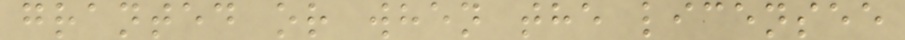granted or when the licensee
